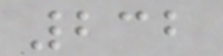232
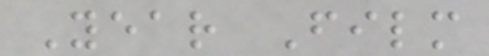Year Film
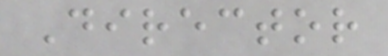Director
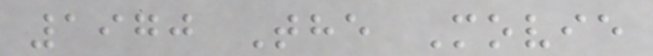1970 The Movie
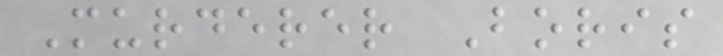Murderer Boris
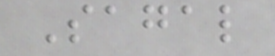Sagal
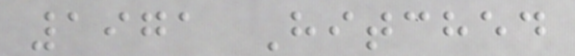1971 Hitched
